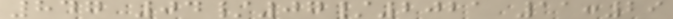847 04/07/2021 11:29
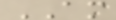AM
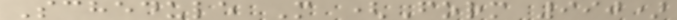Schedule M (Form 990)
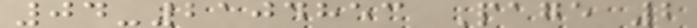04-2104853 Page 2
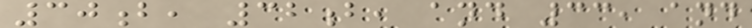30b, 32b, and 33, and
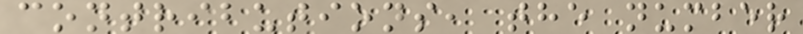contributions, the number
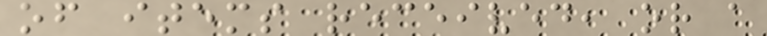of items received, or a
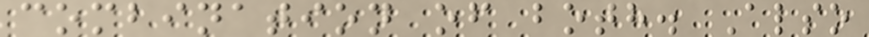combination of both. Also
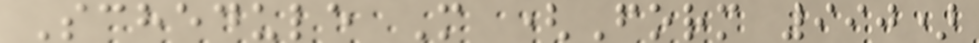Schedule M (Form 990)
